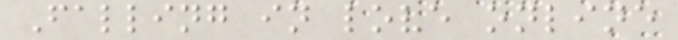Falling in love online
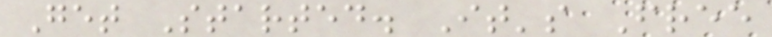Get Started. It's Free
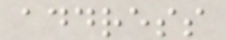address
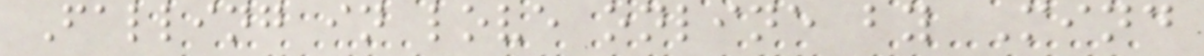Falling in love online by Mind
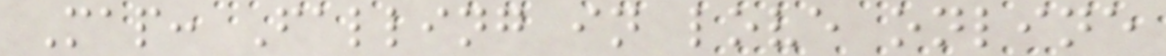Map: Falling in love online
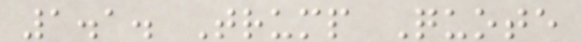1.1. Trump Quote
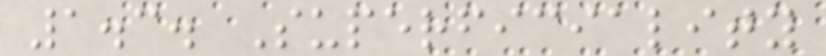1.3. Superficiality
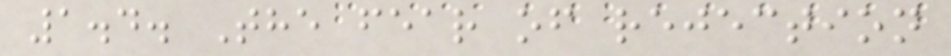1.4. The fear of rejection
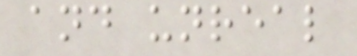and unreal
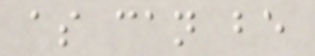as can be
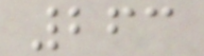263
